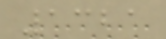1321
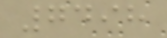7498
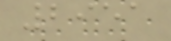2951
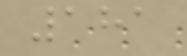181
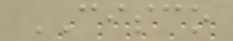CISCO
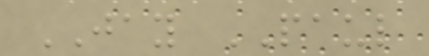JAY PAUL
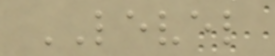LEVEL
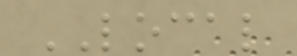LOCAL
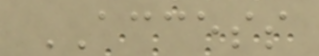ACCESS
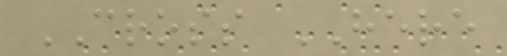CROSS HERE
